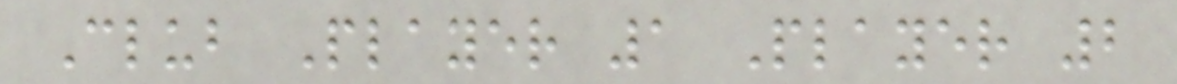Club Player 1 Player 2
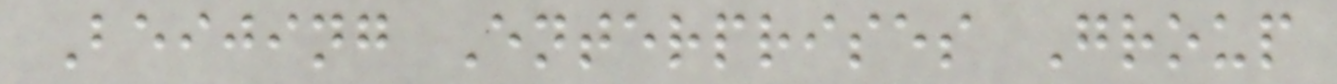Beijing Enterprises Group
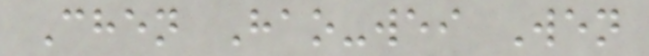Chen Hao-wei Wen
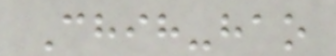Chih-hao
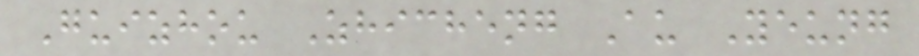Guizhou Zhicheng Au Yeung
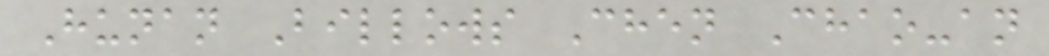Hunan Billows Chen Chao-an
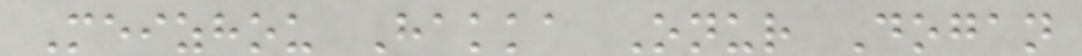Meizhou Hakka Onur Dogan
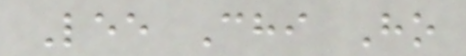Lee Chi Ho
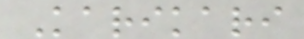Karikari
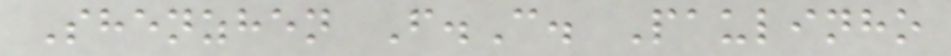Shenzhen F.C. Paulinho
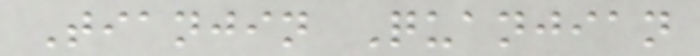Tianjin Quanjian
